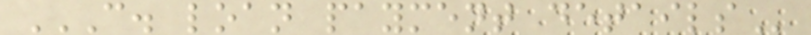C. LOAN PAYMENT DETAILS
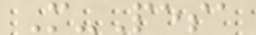M-Pesa
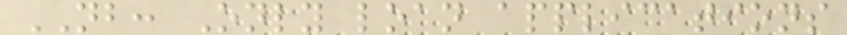NB: Only loan applications
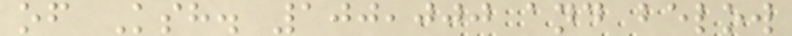of Ksh. 100,000 and below
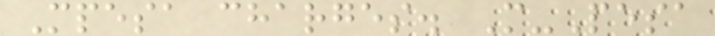Mpesa charges. M-Pesa
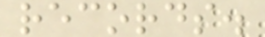records.
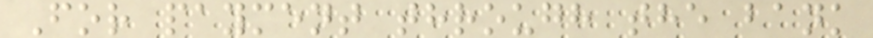For payment through the bank
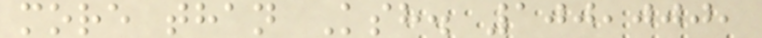more than Ksh. 100,000,
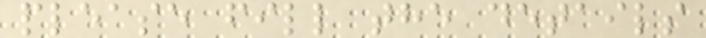please fill the details
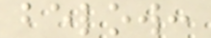below:
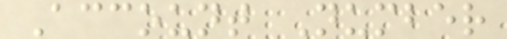Account Number
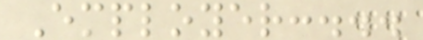Employer:...
